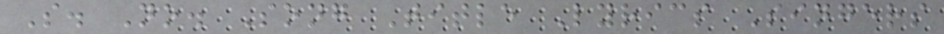S. No. Song Title Lyrics Singers
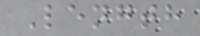Length
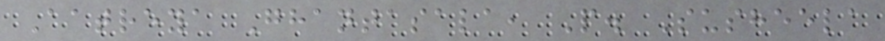Aatreya Ghantasala, P. Susheela
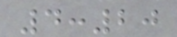4:20
